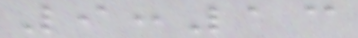9:13
